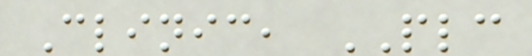Clinic, PLC
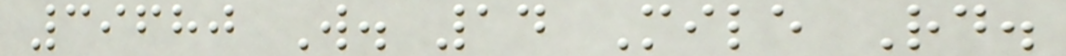39680 W. 14 Mile Rd.
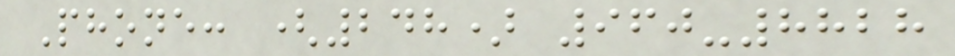Phone: (248) 960-8828
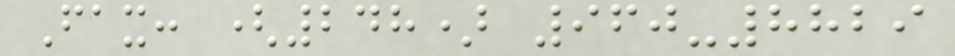Fax: (248) 960-8829
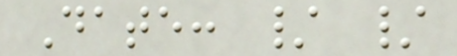Date: / /
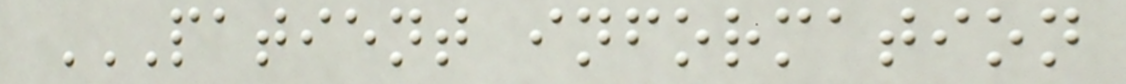PATIENT INFORMATION
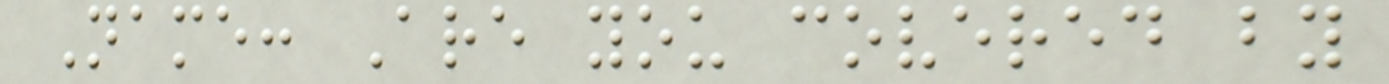Name: Are you covered by
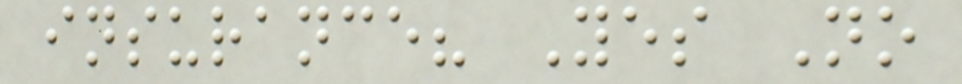insurance? Yes No
